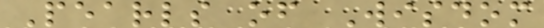Pearls of Wisdom
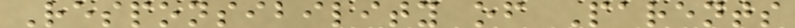Responsibility of Parents
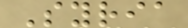Syria
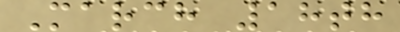March 18th
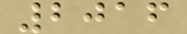2016
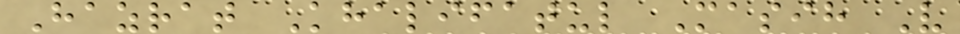Hazrat Khalifatul Masih V
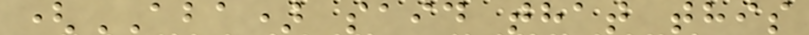(ABA) said that this
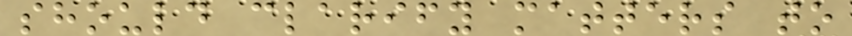should clarify matters to
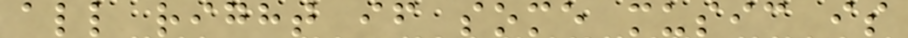all right if some music is
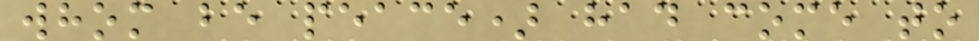whom be peace) had come to
